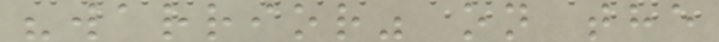"warrior" on the
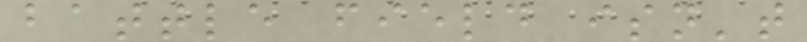battle field isn't
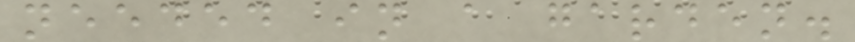needed in a garden.
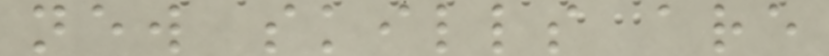new skills are
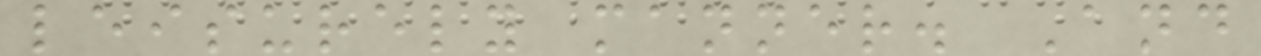leisurely manner. And
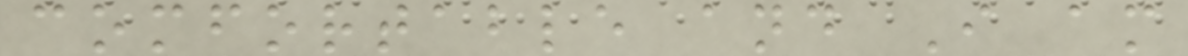comfortable and I am
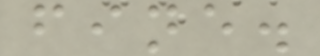fine.
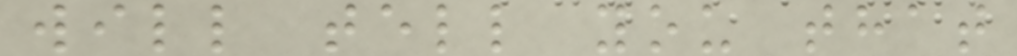will tell you that
